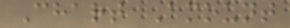Chart Amount
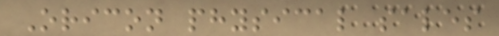Oricon physical sales
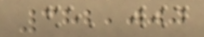382,000
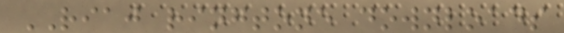RIAJ ringtone downloads
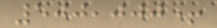500,000+
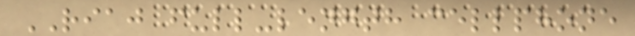RIAJ full-length cellphone
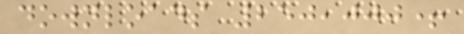downloads 250,000+
